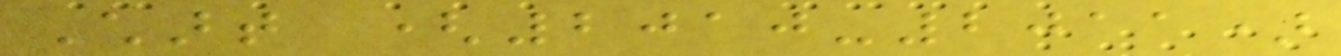Chart (2010-2011)
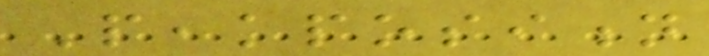Peakposition
